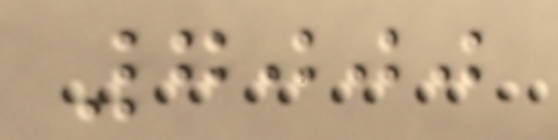7000
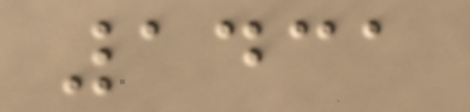1431
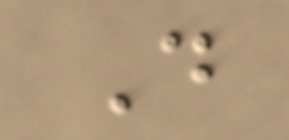D
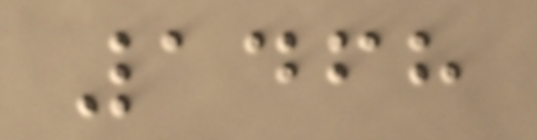1468
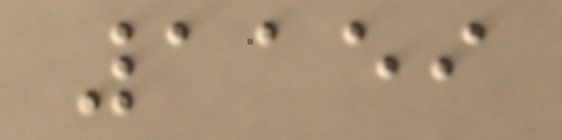1159
